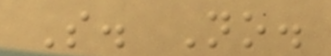S. No.
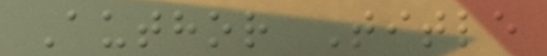Author Title
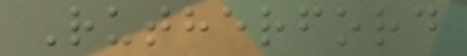Rutherford
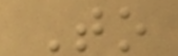To
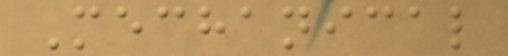Mechanical
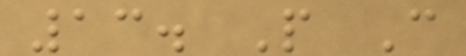13. P C
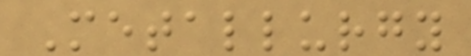Metallurgy
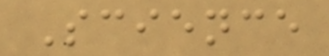Science
